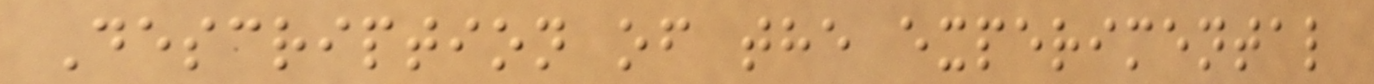Description of the experimental
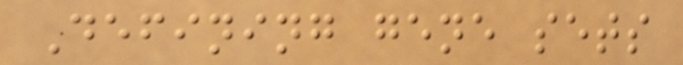Defining gene sets
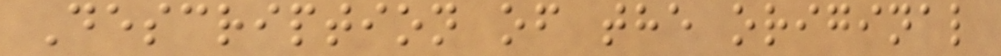Description of the original
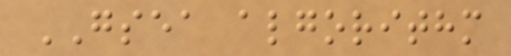GSEA algorithm
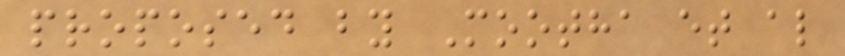proposed by Mootha et al
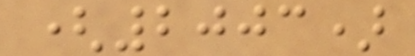(2003)
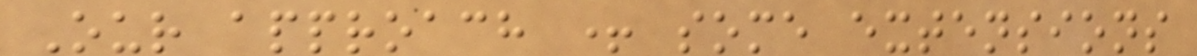Our approach + some extensions
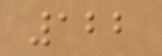122
